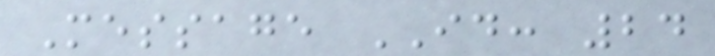Message ID: 24
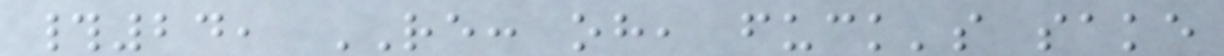#24, RE: oh, fuck's sake
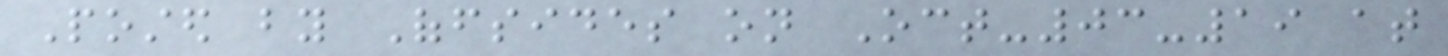Posted by Offsides on Oct-03-19 at
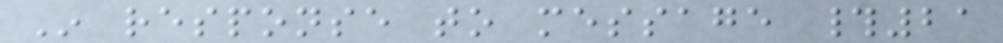In response to message #21
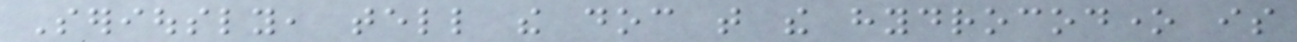Seriously, tell the doc that the hydrocodone is
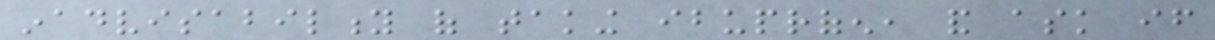inadvisability of taking ibuprofen, and ask if
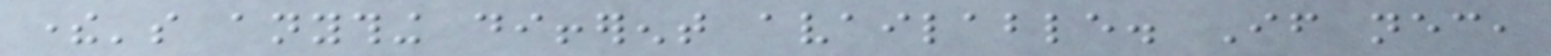there's anything different available. If necessary,
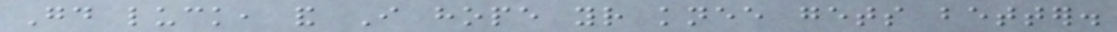Good luck, and I hope your knee gets better.
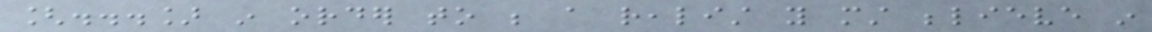[...] in order to be a realist you must believe in
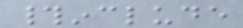#include
